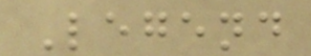Legend
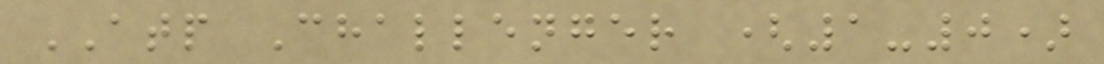ATP Challenger (1-0)
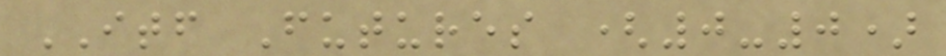ITF Futures (0-0)
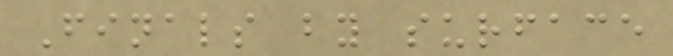Finals by surface
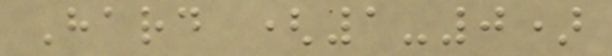Hard (1-0)
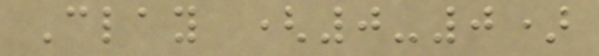Clay (0-0)
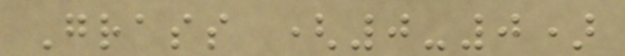Grass (0-0)
